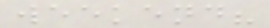weekend?
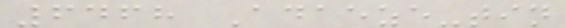6468 Adaeze-tin
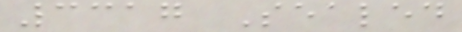3317 Sealed
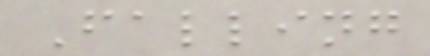Falling
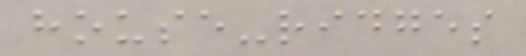house-ridges
